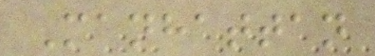Manhattan
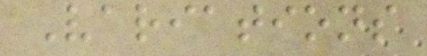Variations
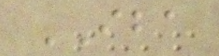IBA
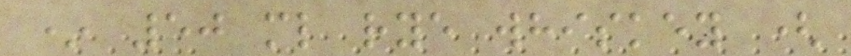* 50 ml rye whiskey (
